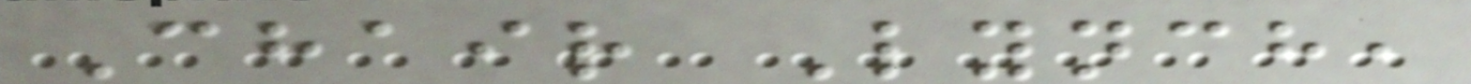Chair Lynch,
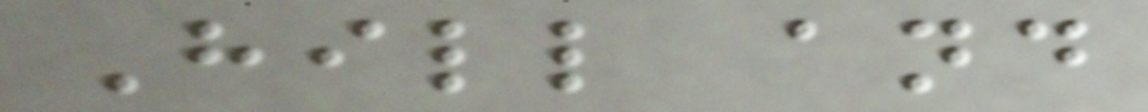Hill and
